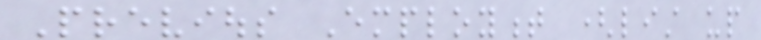Previous Employment (list up
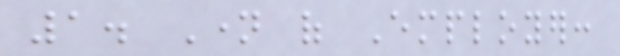1. Name of Employer:
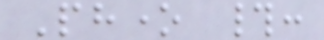Phone #:
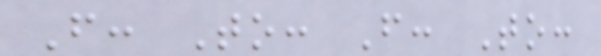From: To: From: To:
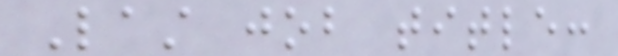Last job title:
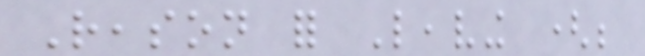Reason for Leaving (be
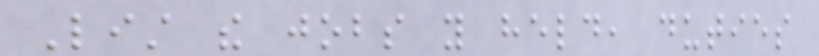List the jobs you held, duties
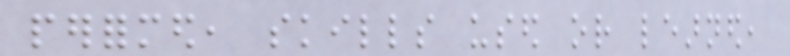performed, skills used or learned,
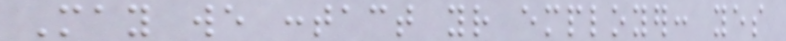May we contact your employer: yes
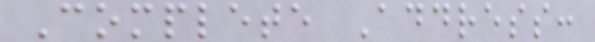Complete Address:
